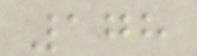178
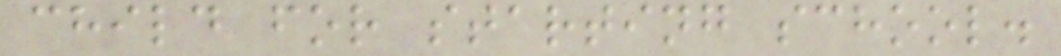child for starting school.
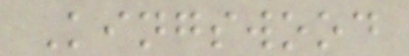Kingswood
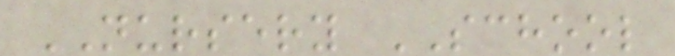NURSERY SCHOOL
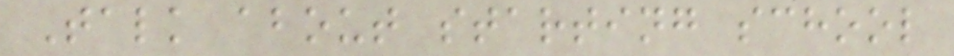Talk about starting school
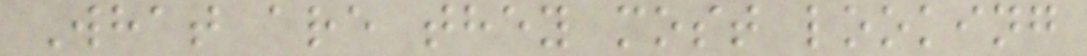What are they most looking
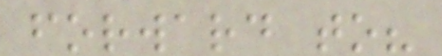forward to?
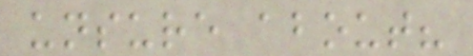unsure about?
